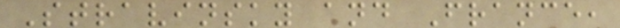Stravinsky and France,
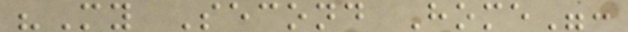"My Second Home":
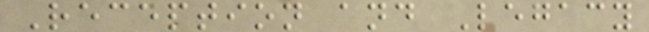Reception and Legacy
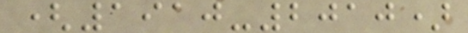(1910-2010)
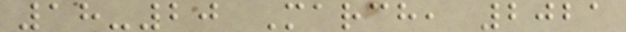18-20 March, 2021
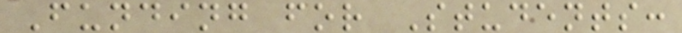Funding for Students:
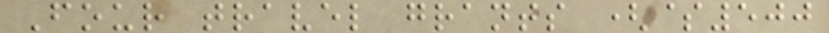Four travel grants ($500
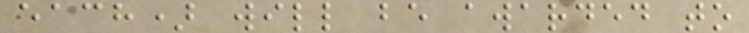each) will be awarded to
